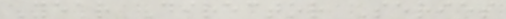Year Director Series
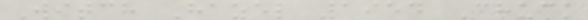Witch Hazel 1954 Chuck
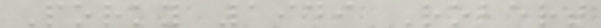Porky 1949 Robert
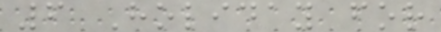6 Holiday for
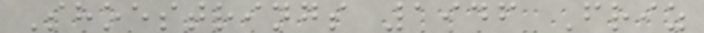Shoestrings 1946 Friz
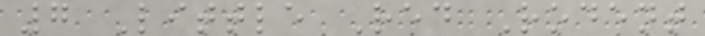7 Little Red Rodent
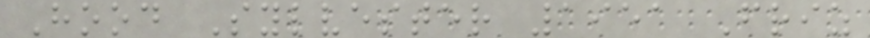Hood Sylvester 1951 Friz
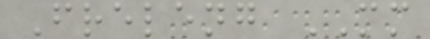Freleng MM
